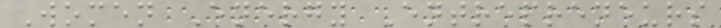Women Energy Entrepreneurs
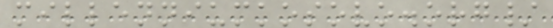millenniumkosovo.org/
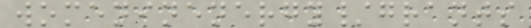womeninenergy/grants
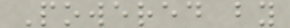Powered by
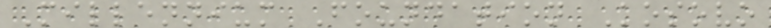Millennium Foundation Kosovo
